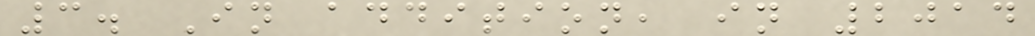3. In addition, in 2014
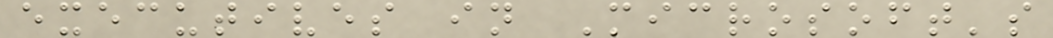executives in Microsoft's
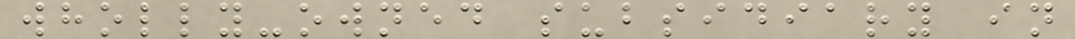wholly-owned subsidiary in
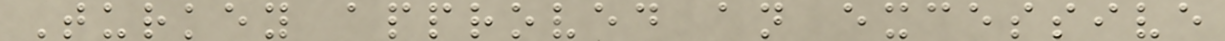Turkey approved an excessive
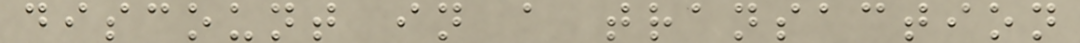discount in a transaction
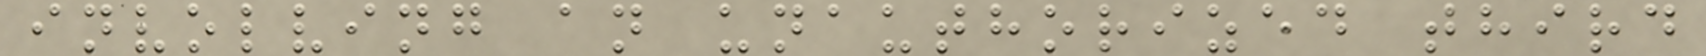involving an unauthorized third
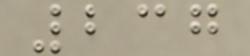237
